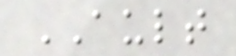AULT
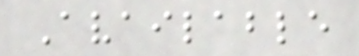Available
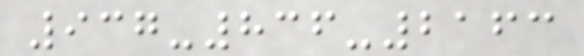937-836-2163
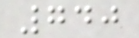740
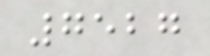7527
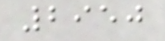2950
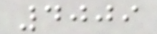4009
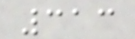313
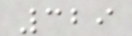329
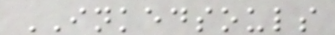INKEDSOULS
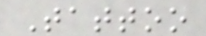Tattoo
